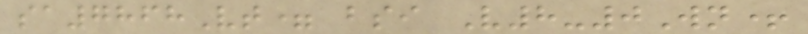sa7868Vt= bsi V8-0Wn+
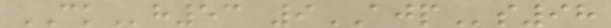CKh53 9AJPs98
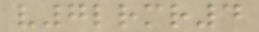v7lrmr4
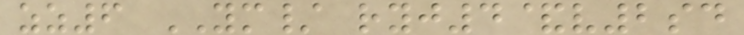zz6 YM/ ryj4&v2sd
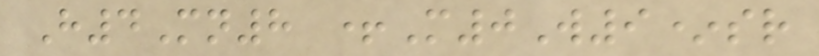H4Mn8 +M0W9*sr
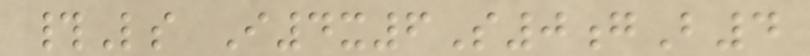#Ls I4x6S0gB4
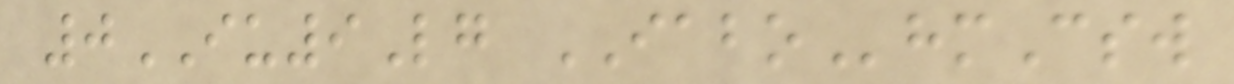0IU9Lg IABOhmCsw
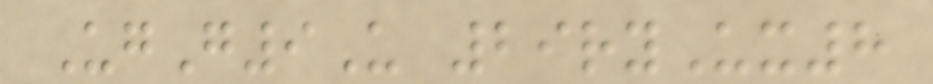UgG9U 29ryUx8
